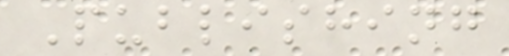Publishing
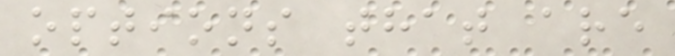options that are
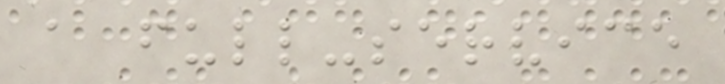a full-service
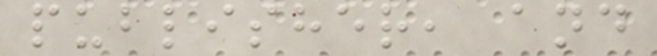publisher, and
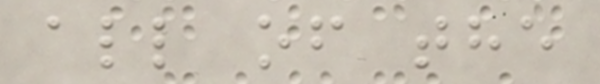all of the
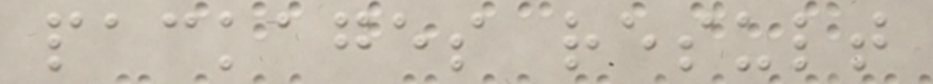packages result
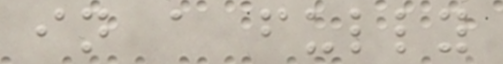in a fully
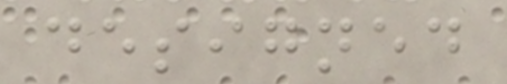designed
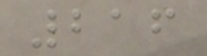216
